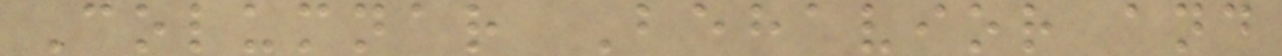Columnar Behavior and
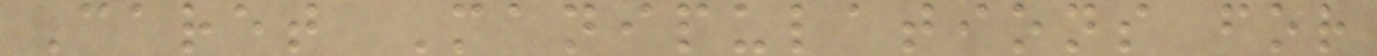Caret Manipulations for
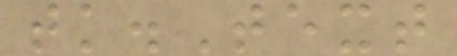tk.Text
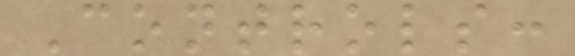Controls:
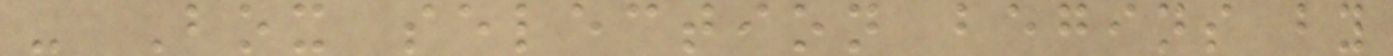- Box selection begins by
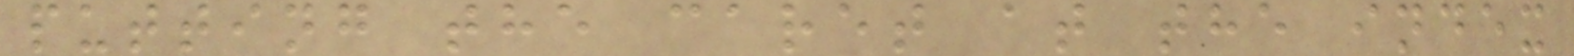putting the caret at the index
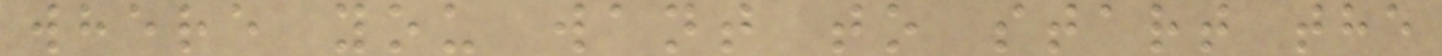where you want to start the
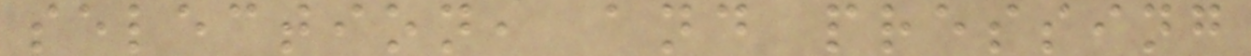selection, and pressing
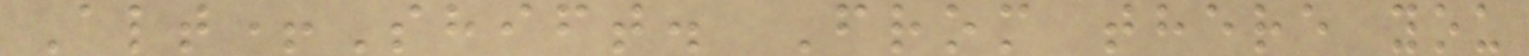Alt+Shift. From there you
